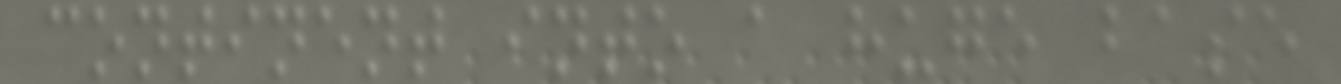continent into a huge base
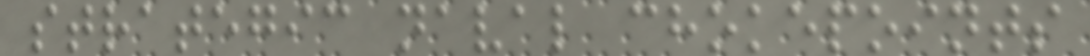strategic naval chokepoints
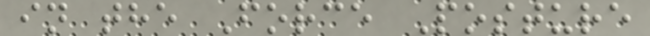in the Force Posture
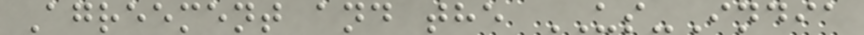Agreement and the US-India
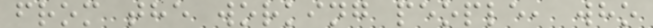from the working people, who
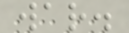war.
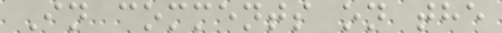In comments on the
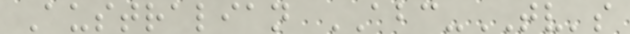Australian ABC-TV's
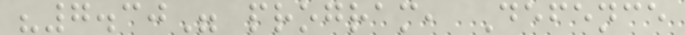"7.30" program, Defence
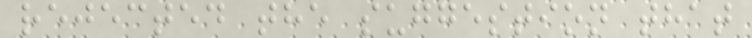rejected the suggestion that
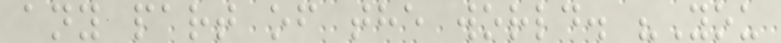any part of the world. "You
